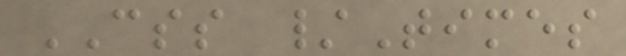CSS /Times
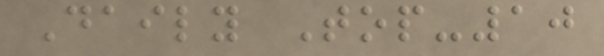Daily Top-10
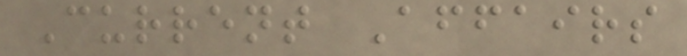Current Affairs
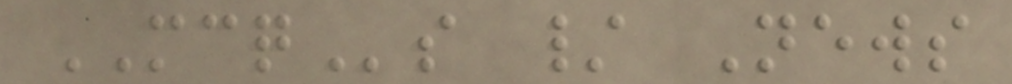MCQs / News
